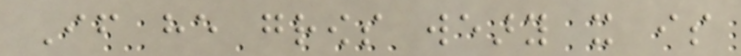If he grows weary it is
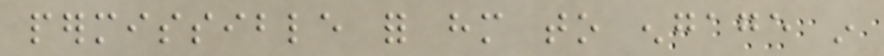permissible for him to engage in
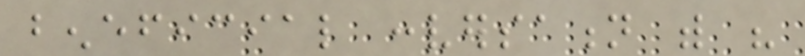beneficial conversation with his
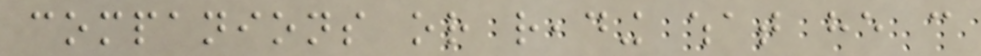companions or reading what he can
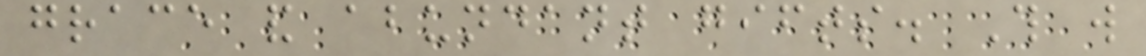grace and abundant gifts. This will
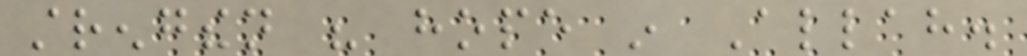strengthen his hope in Allah.
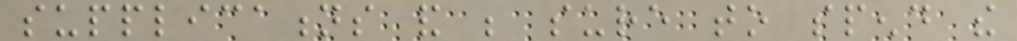supplications and be sure to spend the
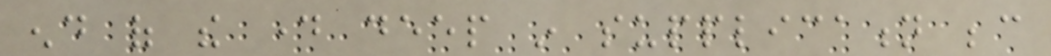end of the day deep in supplication because
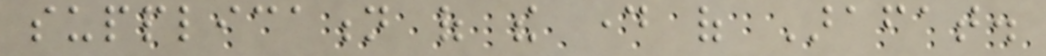supplication of the day of Arafat.
